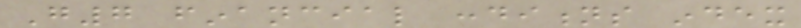G7 financial conditions index
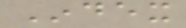Index
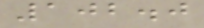102.0
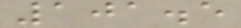101.5
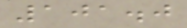101.0
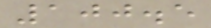100.5
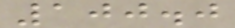100.0
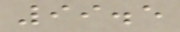99.5
